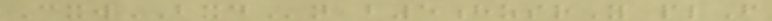CxwBXDn b5hzsrY plF
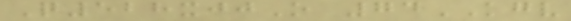Q528xjjO 74KGV
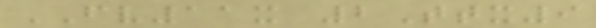FV11x 2Ttx9
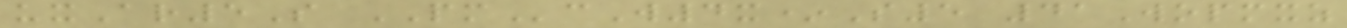uxAr5S PMcW4x*S5 41Wopmxz
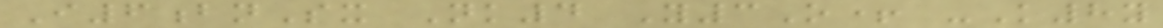I6bnSx Nk4 Y3O+ -K8y
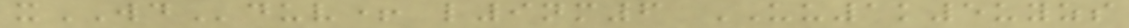xWDduv+ l9nm6 UU1k5uyzs
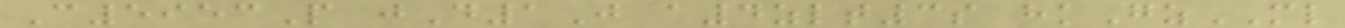C5953P jD1J a4zlt3s hkGzML
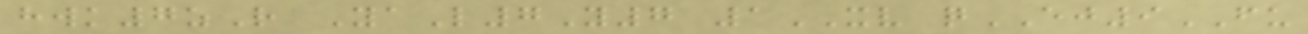hwk7zR YaL7Y7 1XV qEJ9FU
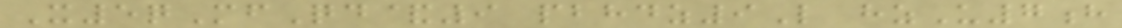X5qMfQd&9 pbhdz9L hzU7h
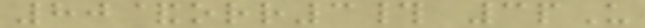80&orr3# 3pU
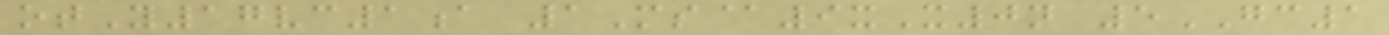otY17vc1a 1Ms@9xX0n 5GC1
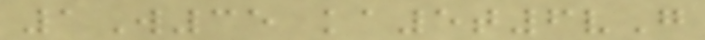1W35 ka5t6vG
